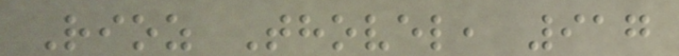Rioz Thovel, 917
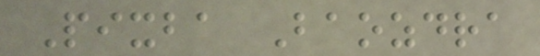Pixba Baozdra
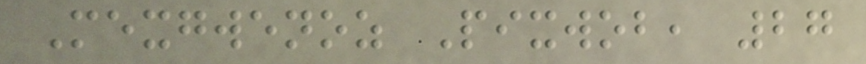Mexgwenoz Pixwob, 27
